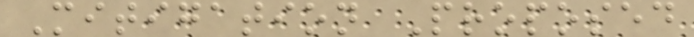Mitigation Proposed
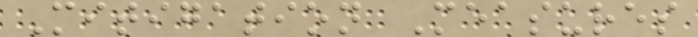Mitigation Measures
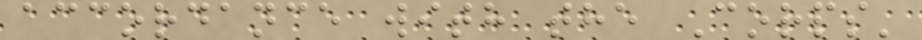accordance with the Corps'
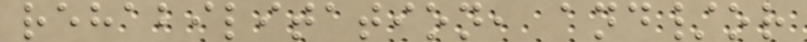rehabilitation, and/or
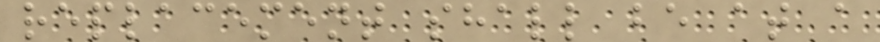replacement shall be at a
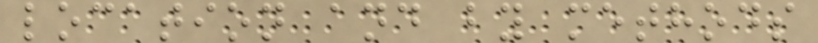location and by methods
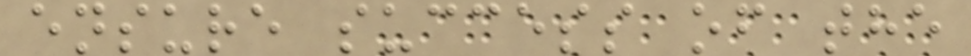ensure success of the
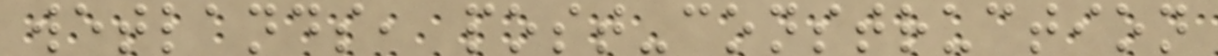wetlands, post-construction
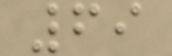69
